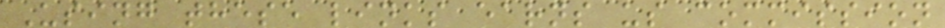Using these links earns us commission
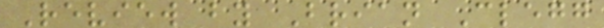Review by Brian Clegg
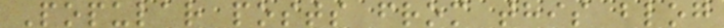Popular posts from this blog
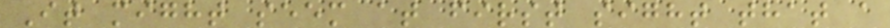It might seem at first sight that a
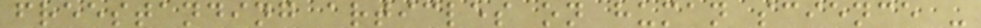freestanding articles on human science -
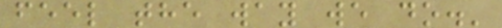feel the way we do.'
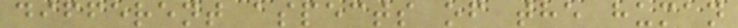different aspects of the human
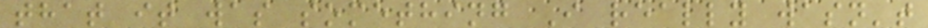that it was something I really wasn't
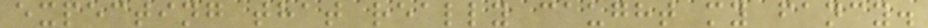expecting that really caught my fancy.
